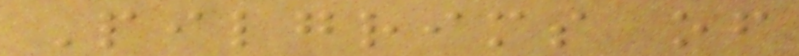Pilgrims of
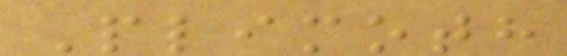Plimoth
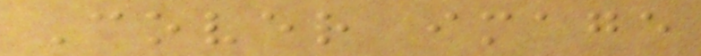Cover image
